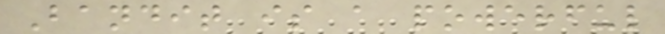Bandit is a powerful
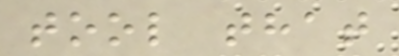tool that
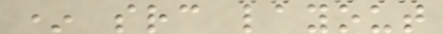* src layout
